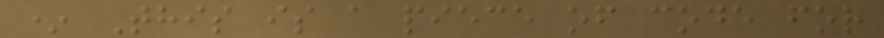* This is a piece of code for
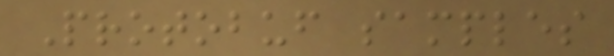Protobuf samples
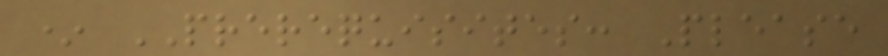* PREREQUISITES: Please
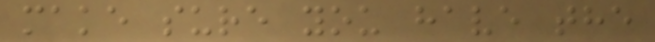make sure you have the
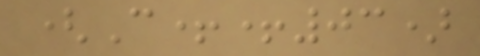(C++03)
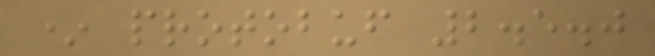* protobuf 2.5.0
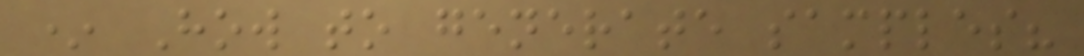* How to generate samples?
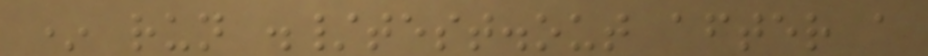* run ./test.out after a
